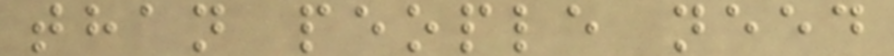than people need
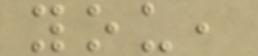you,
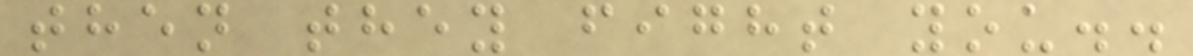then they fight you..
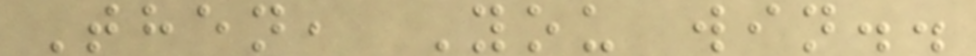Then, You win..
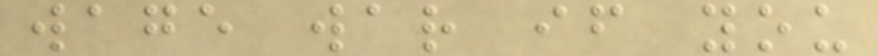wage war if you
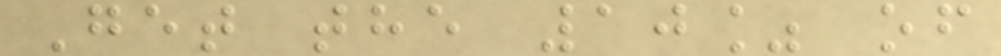Get the 10% of
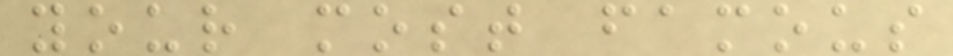your most famous
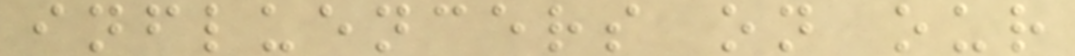influencers on our
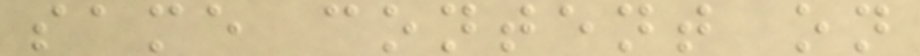same content on
